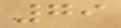79
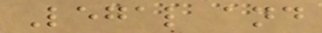Legal and
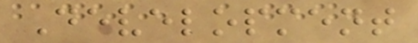Development
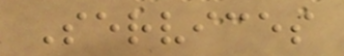Services
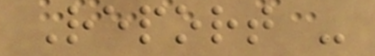Report -
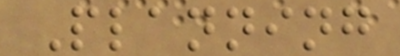Planning
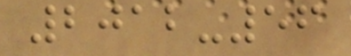2012-56
